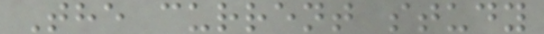The current study
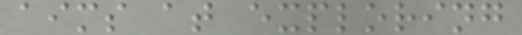aims at exploring
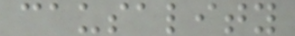causality
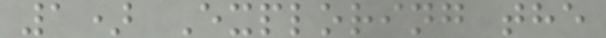1) Exploring the
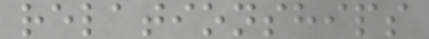relationships
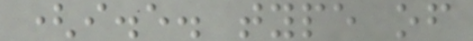(i.e. type of
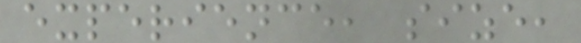experience, size,
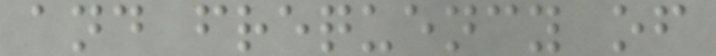and frequency of
